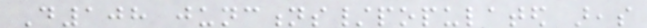D108 junctions/populated areas
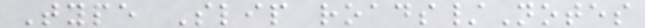Type Slip roads/Notes
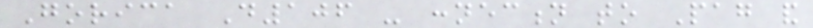Gorica D106 - connection to Pag and
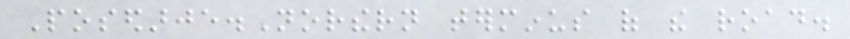Posedarje.Northern terminus of the road.
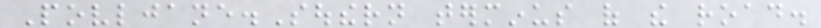Povljane.Southern terminus of the road.
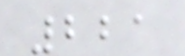221
